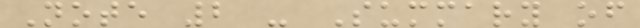Note 2 - Summary of
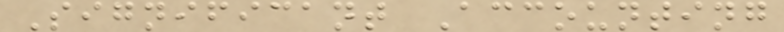Significant Accounting
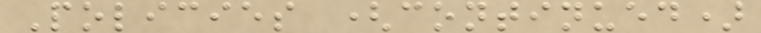Policies (continued)
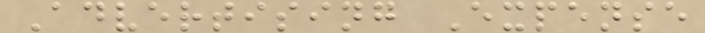Advertising Expense
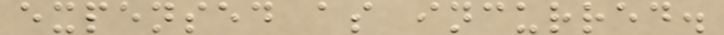expensed as incurred.
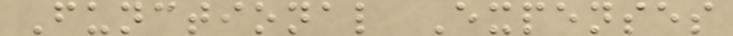Functional Expenses
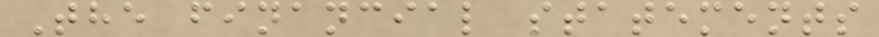The financial statements
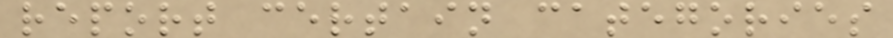report certain categories
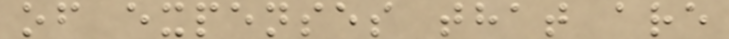of expenses that are
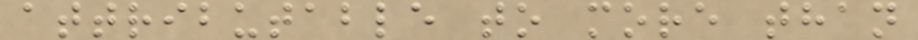attributable to more than
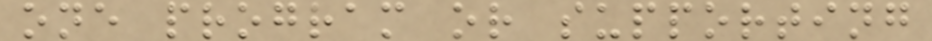one program or supporting
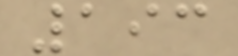193
